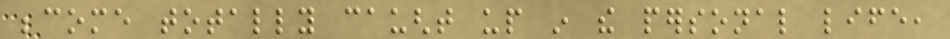become totally caught up in the personal life,
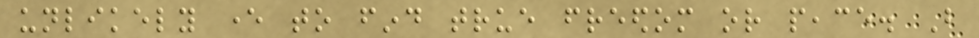unlikely ever to find true freedom or peace. But
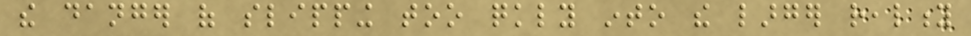the danger of slipping too quickly into the larger reality
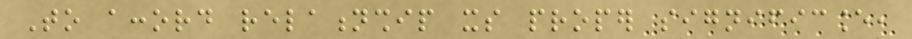To accord relationship its proper significance,
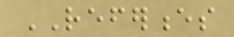REFERENCES
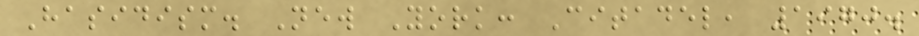Hasidism. New York: Citadel, 1970.
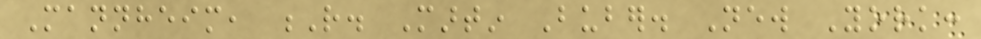Mannheim, R. Martin Buber. New York:
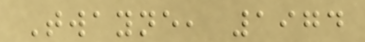Twayne, 1974
